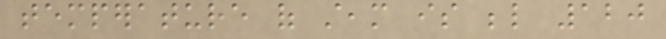temperature of steam is below 120
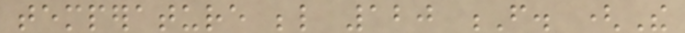temperature below 120 F. (The
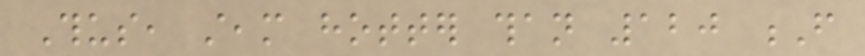Thus, steam hotter than 120 F
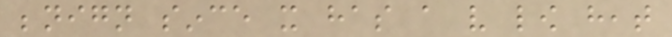benign since it has a very low heat
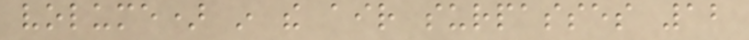volume) in the air surpasses 12
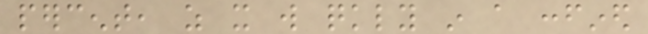percent, as it will quickly in a confined
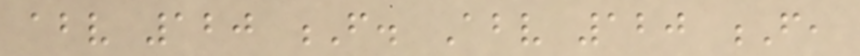above 120 F. Above 120 F,
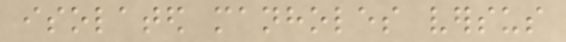isolated manholes versus
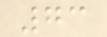73
